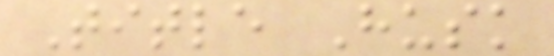Title Husk
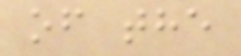of the
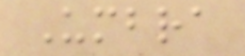Umbra
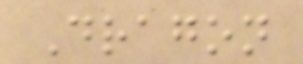Dragon
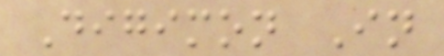Digimon In
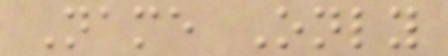Name Only
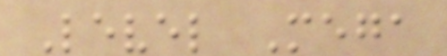Level Mega
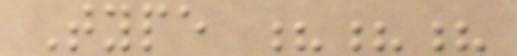Type ???
